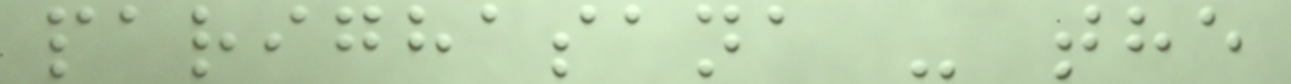parighasana - the
